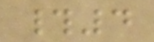#4
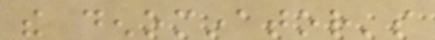the denominator's
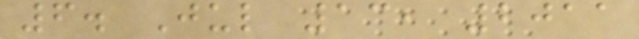6. Jul 13, 2011
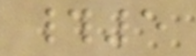#5
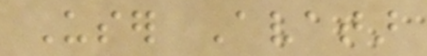User Avatar
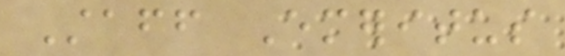Staff Emeritus
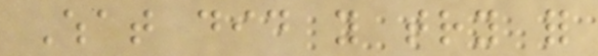What did you try for
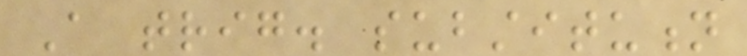A trig. substitution
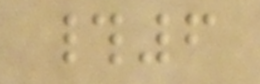#6
